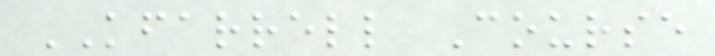KFARRELL Course
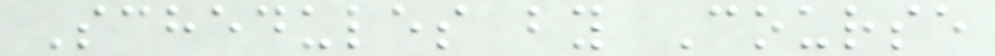Schedules by Course
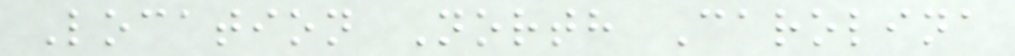Location North Carolina
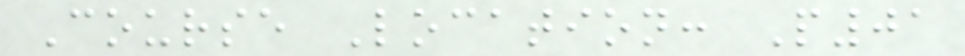Course Location: P01
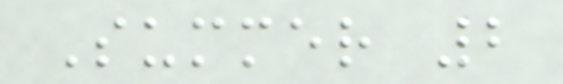Summer 2
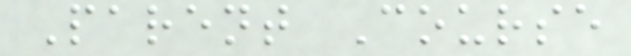Parent Course
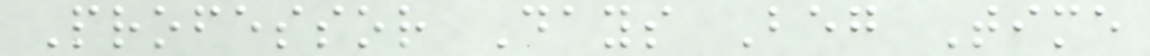Professor Days Beg Time
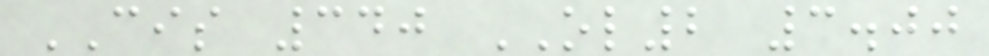CIS 340 OL2 3.00
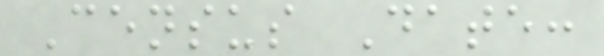Census Date:
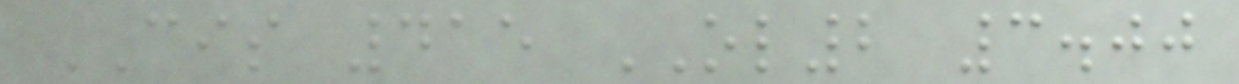CIS 415 OL2 3.00
